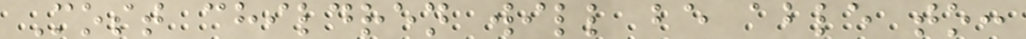Most children will be able to:
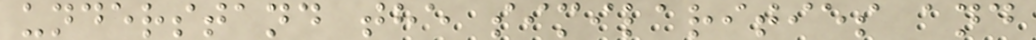understand the similarities and
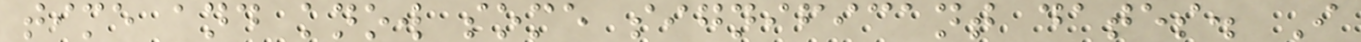time and know some significant dates. I
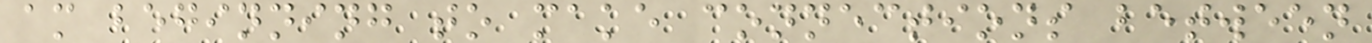am beginning to make connections between
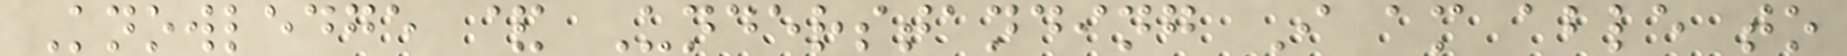Knowledge & Understanding I am able to
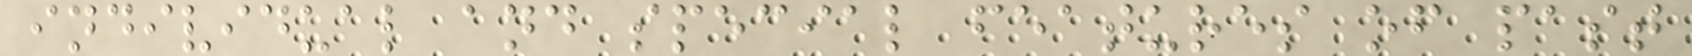individual and special features of past
